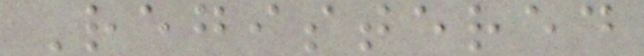Registered
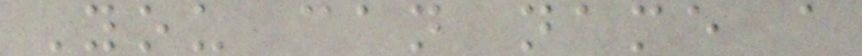You can name a
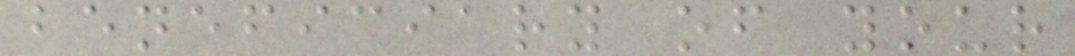beneficiary of your
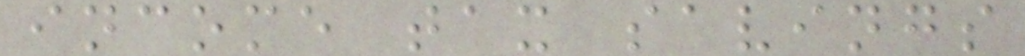income tax savings
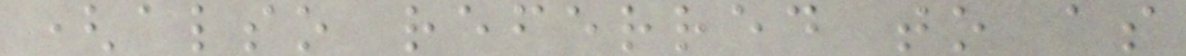(also referred to as
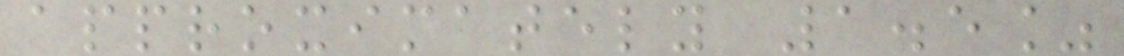approximately 1.5%
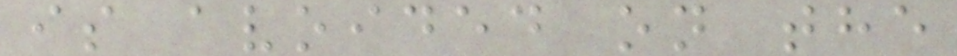is avoided on the
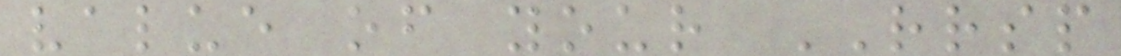value of your RRSP
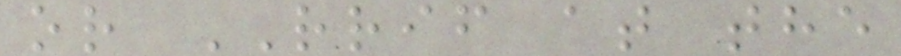or RRIF at the
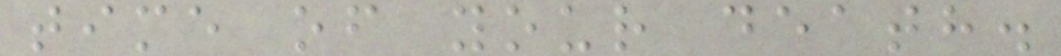time of your death.
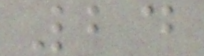24
